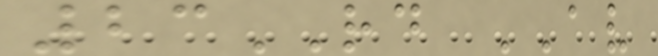23RD AV
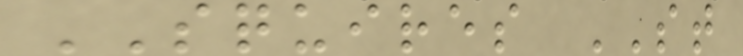SQUIRES ST
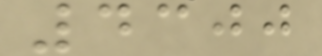4300
